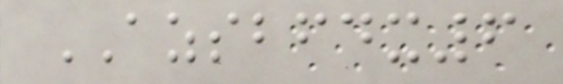AZSBFDX6
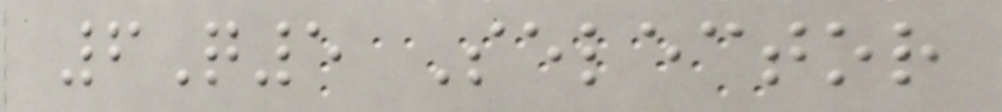6Q5 Selector
